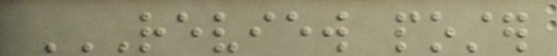REVIEW POSTER
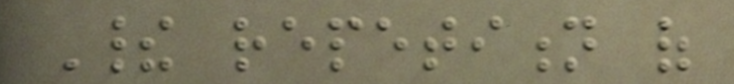Their repetition of
